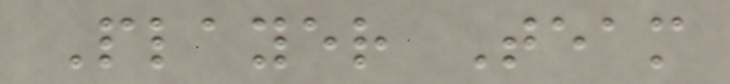Player Team
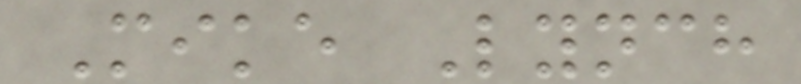Mike Lynch
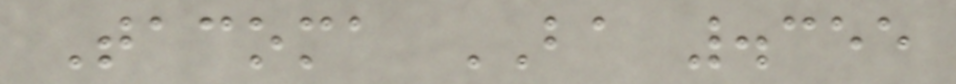Tacoma BA .355
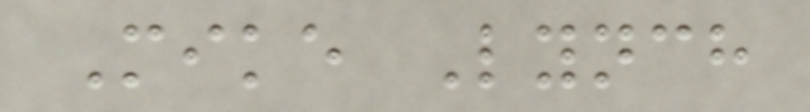Mike Lynch
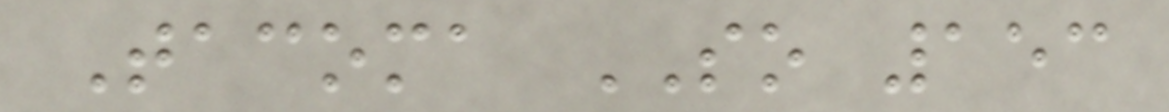Tacoma SO 153
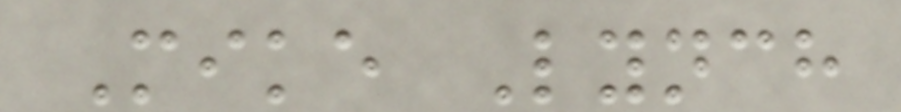Mike Lynch
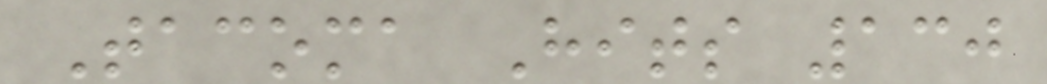Tacoma Hits 130
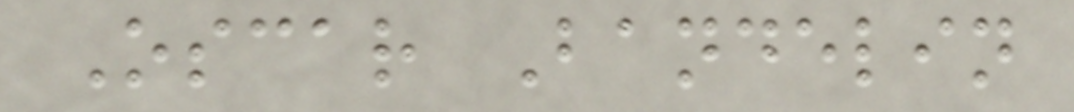Oscar Bandelin
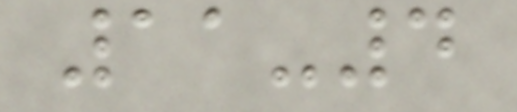11-4
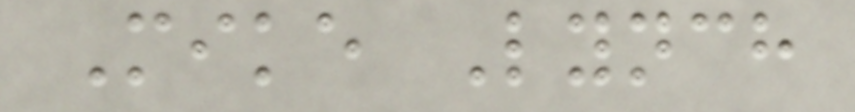Mike Lynch
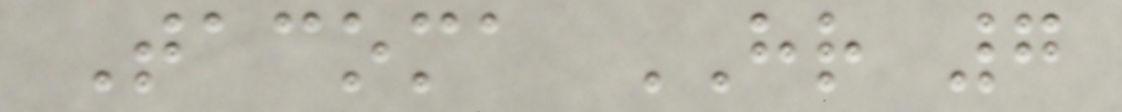Tacoma HR 7
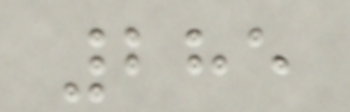285
